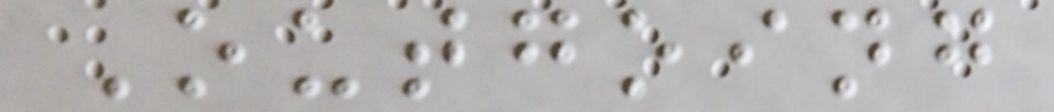Outgoing
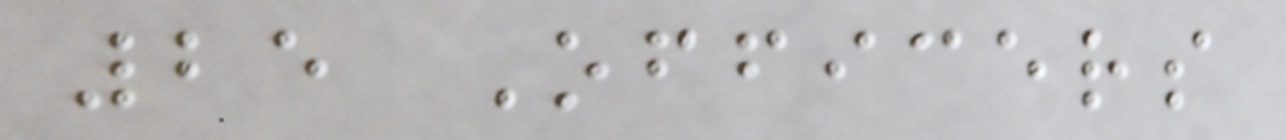25 Officers
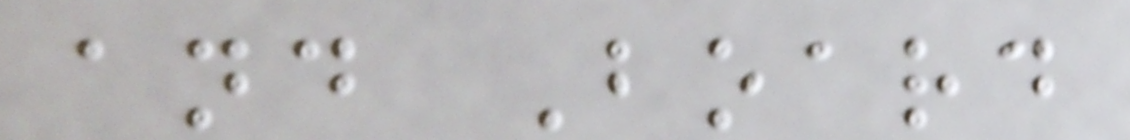and Board
